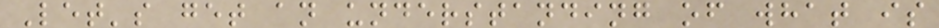Let's get an understanding of what is
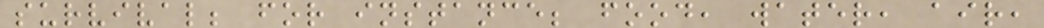survival; for instance; food, water, air,
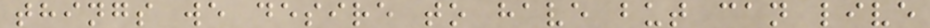things we desire to have but can live
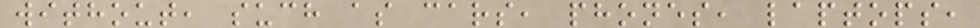without, such as cars, phones, laptops,
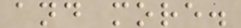and more.
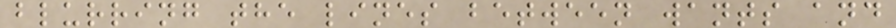blurring the lines between wants and
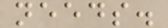needs.
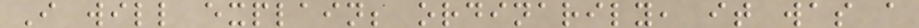I will explain; ordinarily, it was a
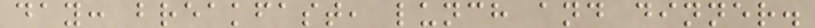day: breakfast, lunch and dinner.
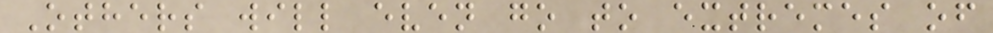Others will even go to extremes of
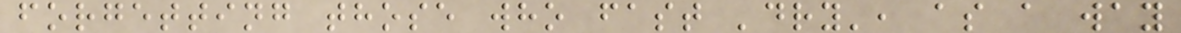forgetting those who fast 'dry', as a way
